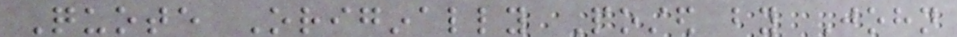Quote Originally Posted by John
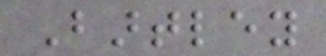Bartley
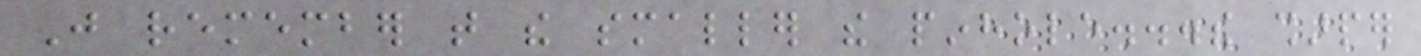Just remember that the smaller the pinhole...the sharper
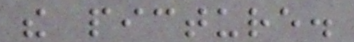the picture.
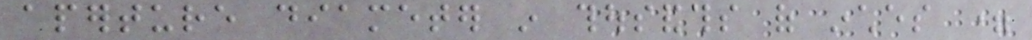aperture diameter in thousandths of inches =
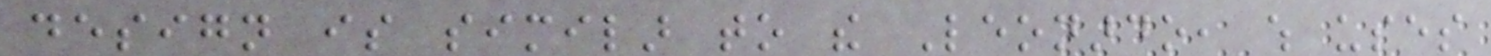design is similar to the Leonardo, which uses
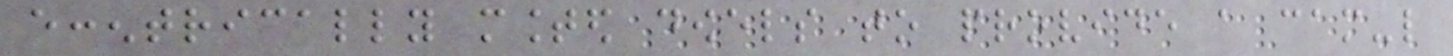eccentrically mounted dowels to provide a cam-like
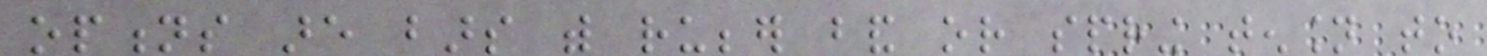options are bars with rubber band or spring tension to
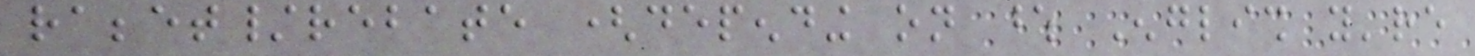rabbet/rebate (depending on whose English you're
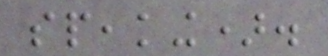speaking).
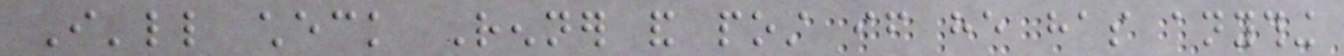I'll check Renner and post if he has anything
